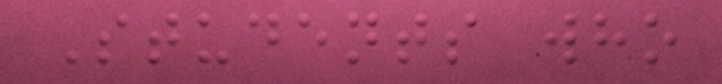Students who
